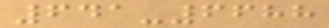641-6688
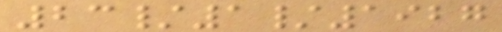23/1/1927
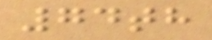74th
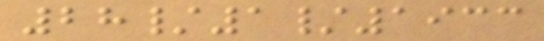28/1/1933
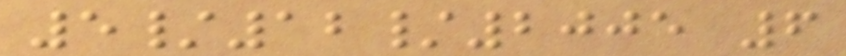5/12/2005 6
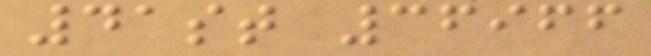41st 36966
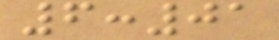6:01
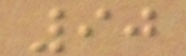90
